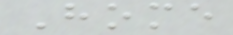Home
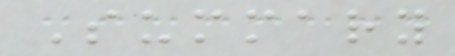Summary
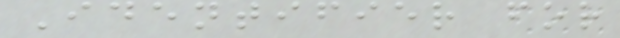Identifier for
